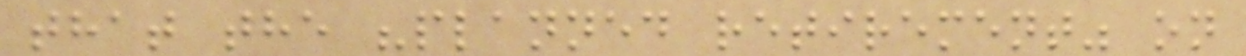that the "planned retirement" on
